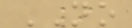NO
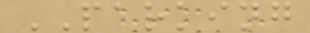PARKING
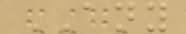ANY
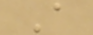A
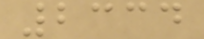2334
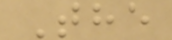The
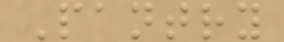Pantry
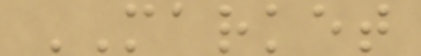MARKET
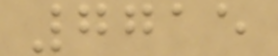7715
